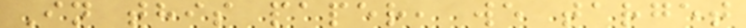In this paper, we target
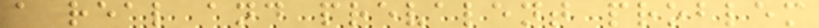a real and prevalent problem
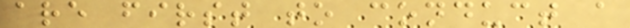are first to conduct a
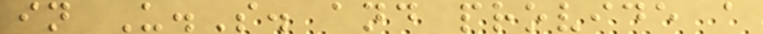in U.S. and provide a
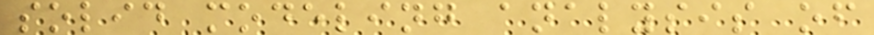solid modeling analysis of
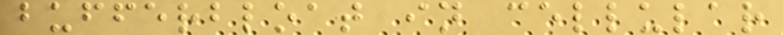bufferbloat in cellular
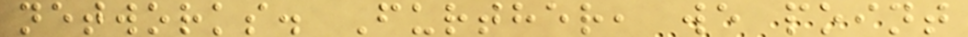networks. Further, we point
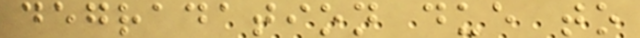degradation due to
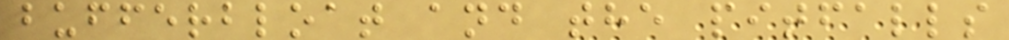bufferbloat and the pitfalls
